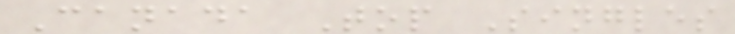Canada Top Singles
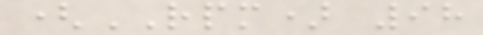(RPM) 98
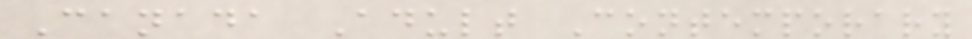Canada Adult Contemporary
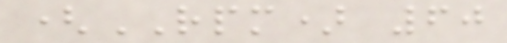(RPM) 60
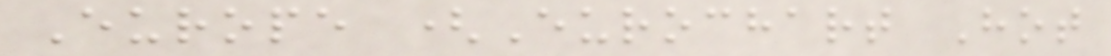Europe (Eurochart Hot
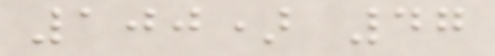100) 47
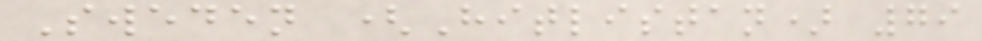Sweden (Hitlistan) 79
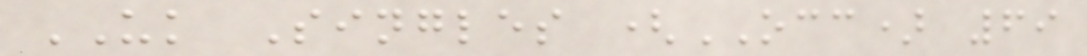UK Singles (OCC) 69
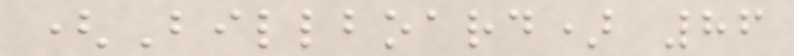(Billboard) 86
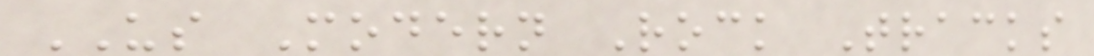US Modern Rock Tracks
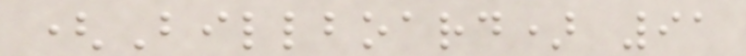(Billboard) 91
